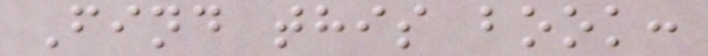Find this book:
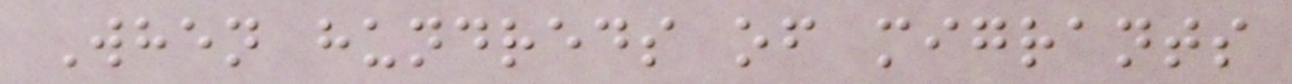When hundreds of migrants
